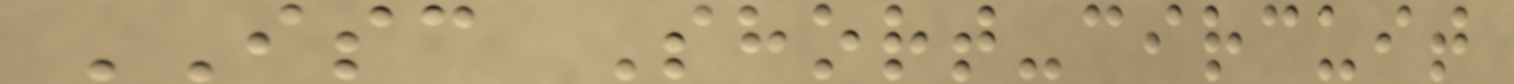ISC Short-circuit
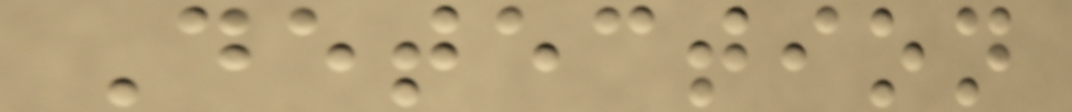Detection
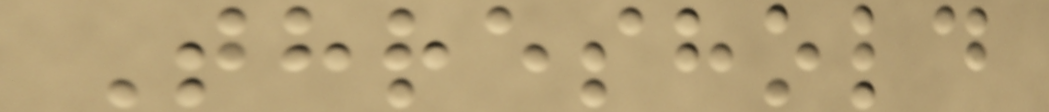Threshold
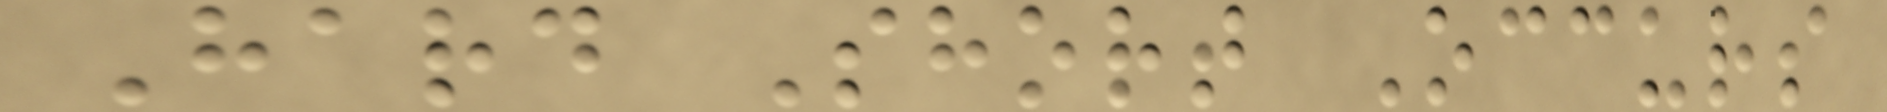Hard Short Occurs
